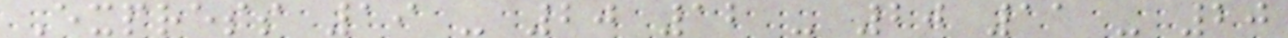Express 19 - 20 12 - 20 11 - 20
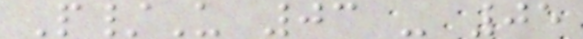P/U 03 - 05
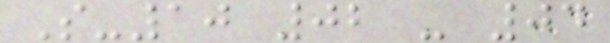S-10 02 - 04
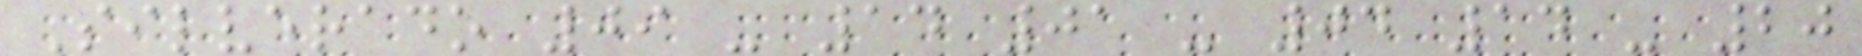Silverado 09 - 14 01 - 04 14 - 20
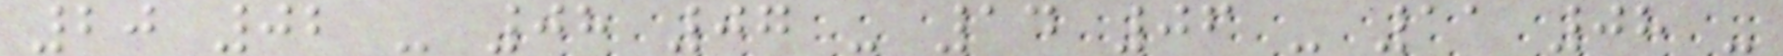20 02 - 08 07 - 14 06 - 11 08 -
